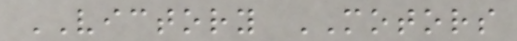VICTORY MOTORS
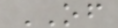OF
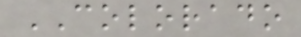COLORADO
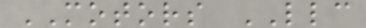MOTORS LLC
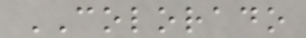COLORADO
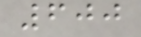600
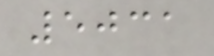5031
